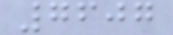7607
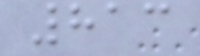813
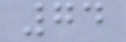74
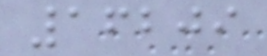16209
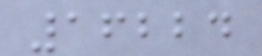16224
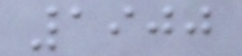1900
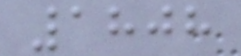1808
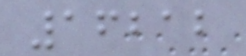16212
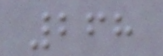268
